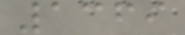1369
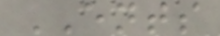ENTS
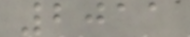2011
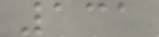131
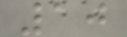10
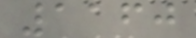1160
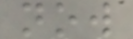now
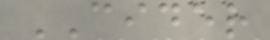CIDER
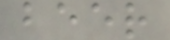beer
